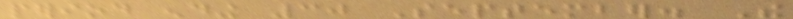period ending 30 September. The
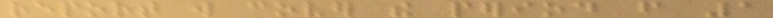report will cover the period from 1
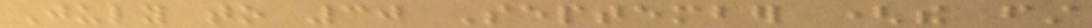July to 30 September (the first
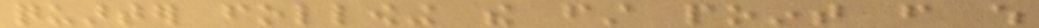quarter following the first point from which
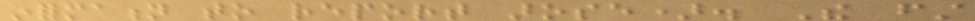information to report arose). The first
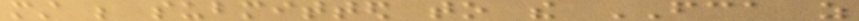must be submitted to the FCA as
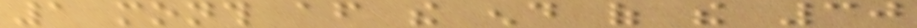1 month after the end of the 30
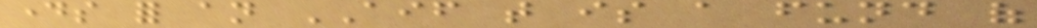days for an AIF that is a fund of
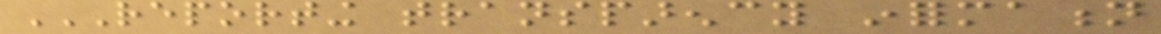REPORTING TRANSPARENCY INFORMATION
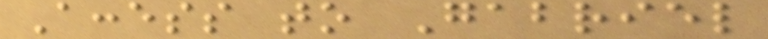Access to Gabriel
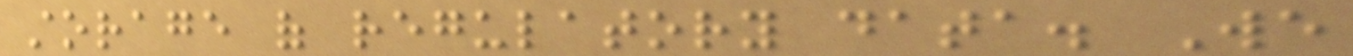storage of regulatory data. We
